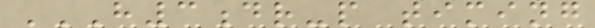H3DR-P TIMING
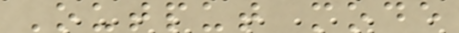Output mode
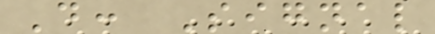D: Signal
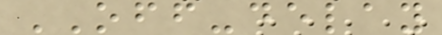OFF-delay
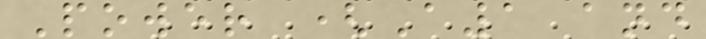Power (A1 and
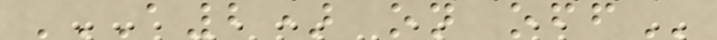A2) ON OFF
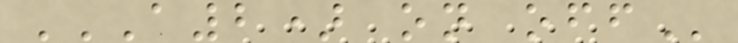A2) ON OFF
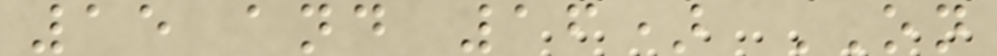15 and 16) ON
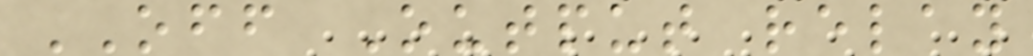OFF Output relay
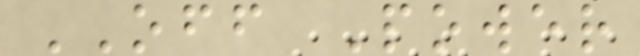OFF Power
